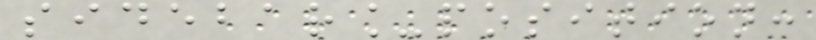sidebar_position:
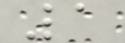1
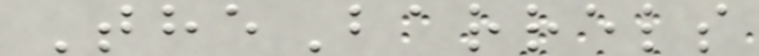TheBarrels
